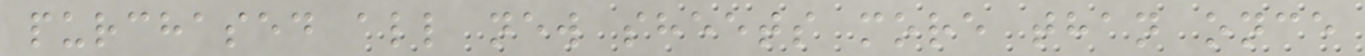purchased all new sheets more than once
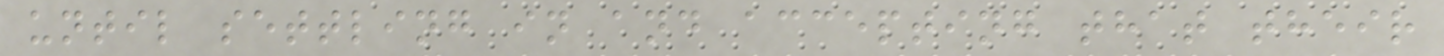until settling in and accepting that their
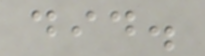did.
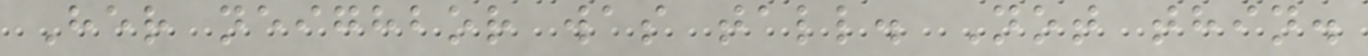Her neighbor was tall. Not thin.
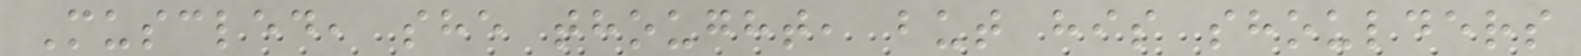Muscled, she thought, but his shoulders
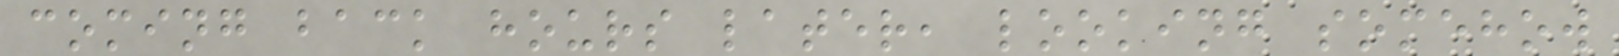coming back hours later, looking somehow
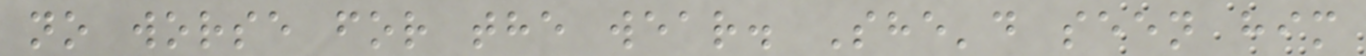no worse for the wear. She'd seen him
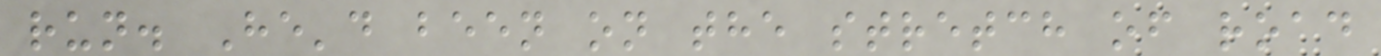run. He'd been on the stretch of road
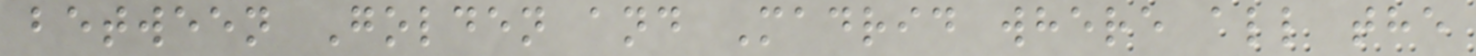between Golden and Madrid where all the
